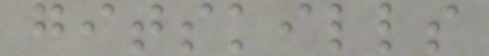gitskills
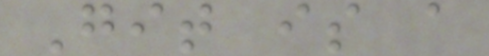Git is a
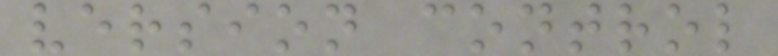version control
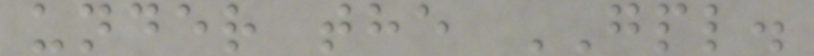under the GPL.
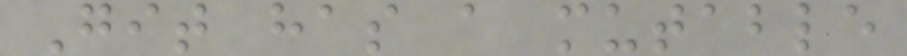Git has a mutable
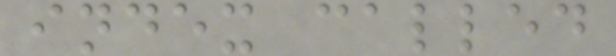index called
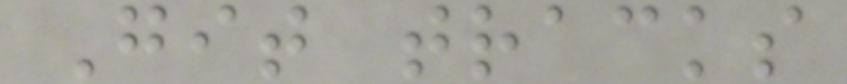Git tracks
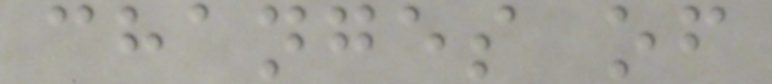changes of
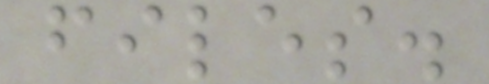files.
